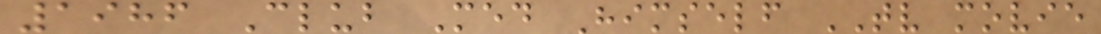1986 Club Med Himself TV movie
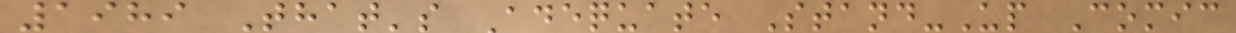1989 That's Adequate Stand-Up Comic
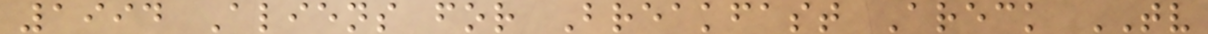1994 Aliens for Breakfast Areck TV
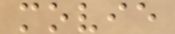movie
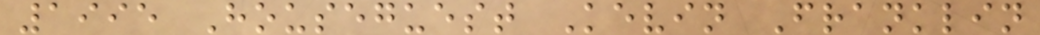1995 Houseguest Kevin Franklin
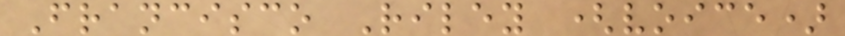Francisco Riley (voice)
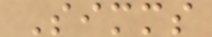Simms
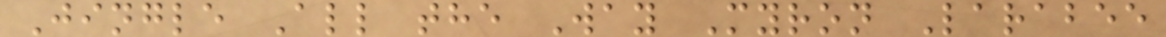Jingle All the Way Myron Larabee
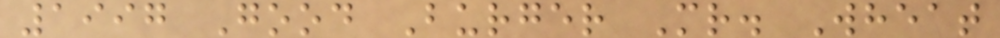1997 Good Burger Mr. Wheat
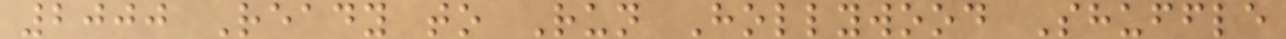2000 Ready to Run Hollywood Shuffle
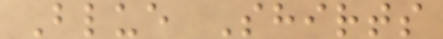Blue Shirts
